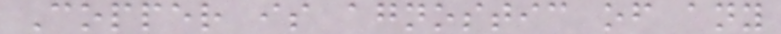Copper is agnostic of any
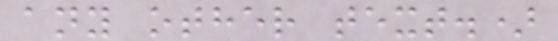any other text.)
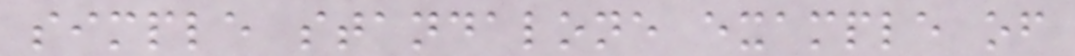simple standalone example of
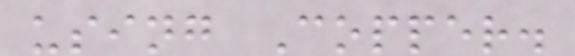using Copper.
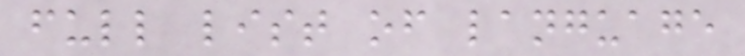full list of language
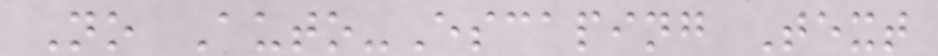No Auto-Escaping Text
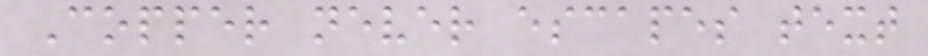Copper never escapes text
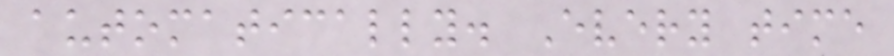automatically. Every time
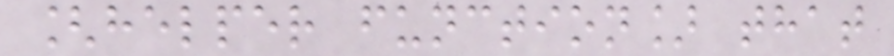[helper function] that
